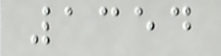1354
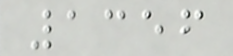1356
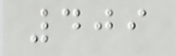409
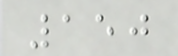150
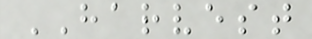HARVEST
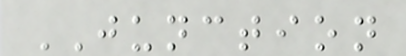JUNCTION
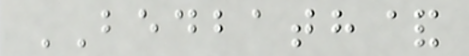BEDBATH&
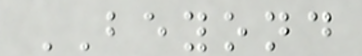BEYOND
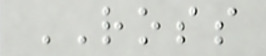ROSS
